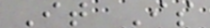It Is
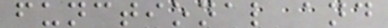functional and
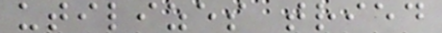utilizes tried
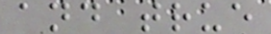and true
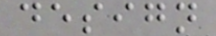design
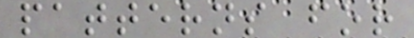patterns for
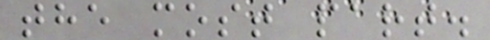the most part.
